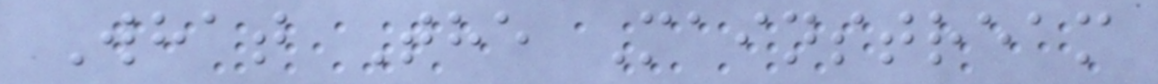What The Mainstream
